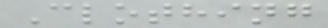Clothing
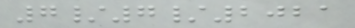7/7/2021
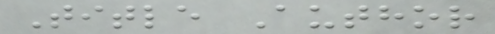Title Author
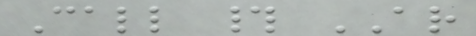Call # AR
